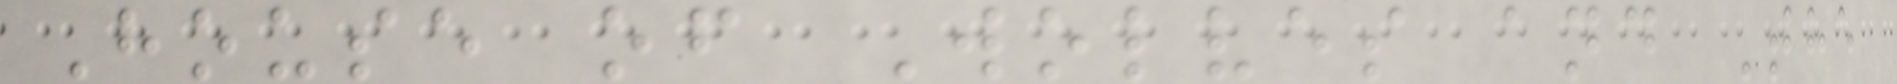House of Wolves and The
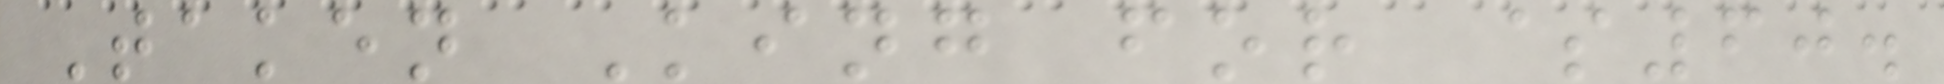Taken King for $60.
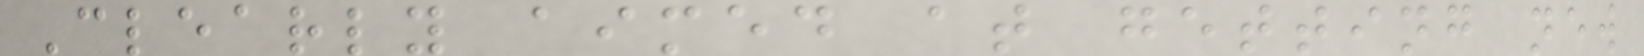Clearly aimed at getting new
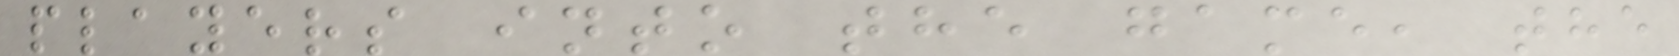players into the game, the
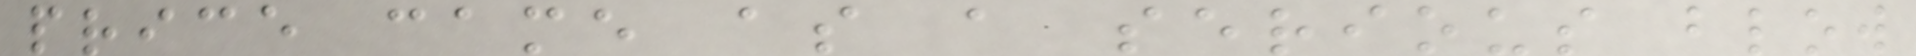price came as a serious blow
